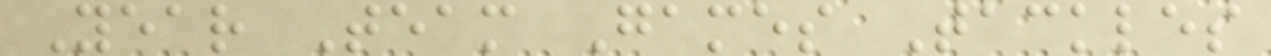Year Team Games Tackles
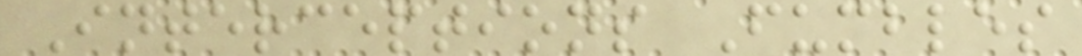Interceptions Fumbles
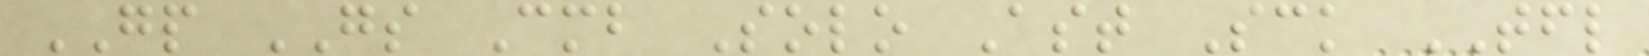GP GS Cmb Solo Ast Sck TFL
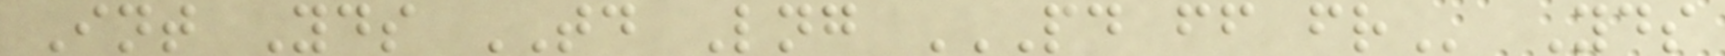Int Yds TD Lng PD FF FR Yds
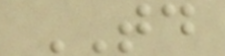TD
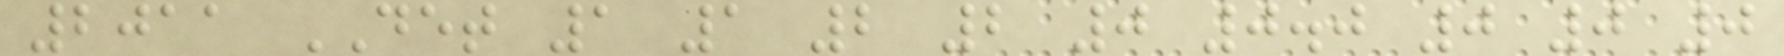2011 DET 1 1 2 2 0 0.0 0 0 0
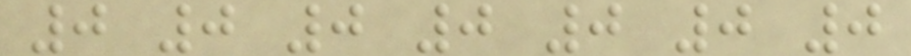0 0 0 0 0 0 0
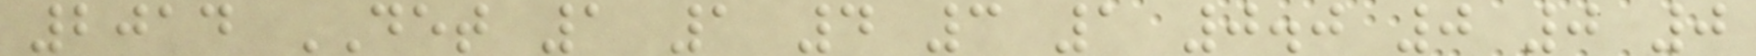2014 DET 1 1 4 3 1 0.0 0 0 0
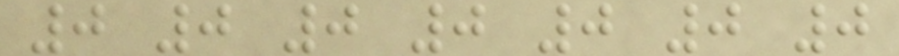0 0 0 0 0 0 0
